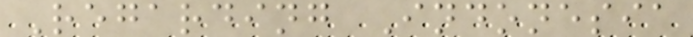Regarding Indonesia
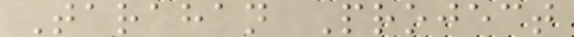Tarahan Project
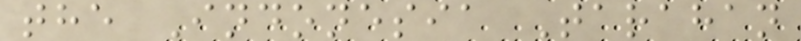the Indonesia Tarahan
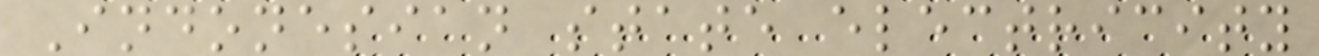Indonesian state electricity
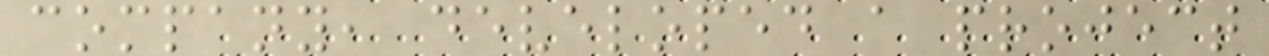company, developed a project
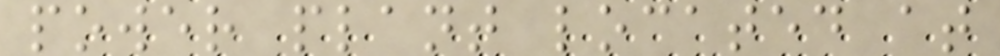power plant located at
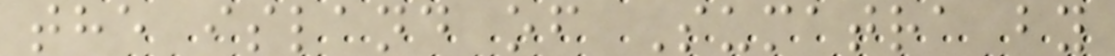the island of Sumatra by
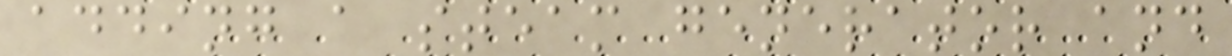adding a steam generator and
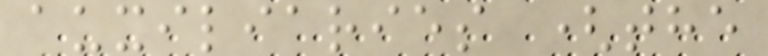auxiliaries (the
